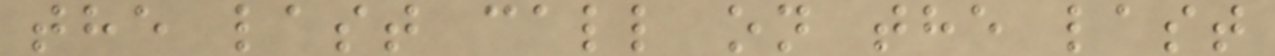the last call on the last
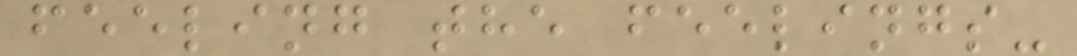feeling the feelings-
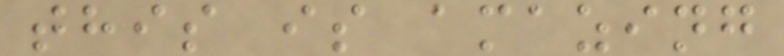this is amazing
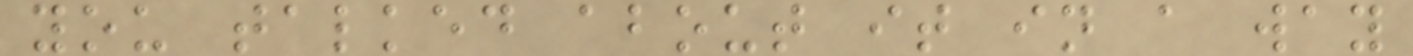you talked about it in a way
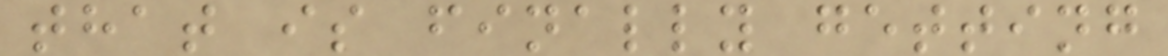that is finally getting
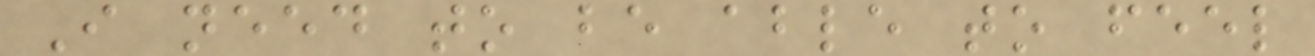I need to be able to feel
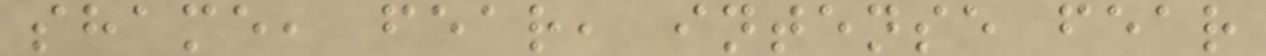shame, fear, intense fear
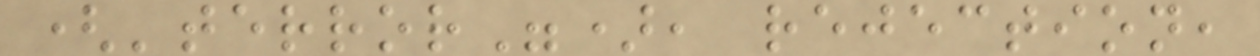('terror"), rejection,
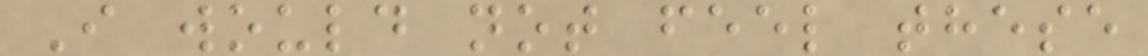I would not feel these
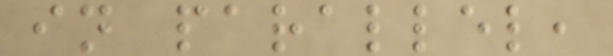in parallel,
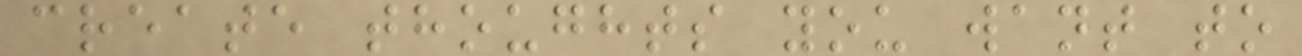create thoughts you want to
